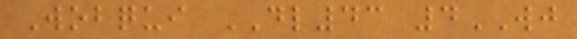Wobqui DL43 4WJ
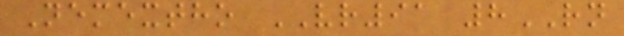Nemextho VR91 8RN
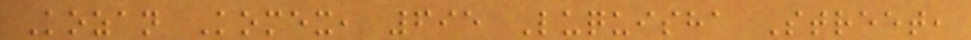Kozan Komex, 695 Luquisha Street,
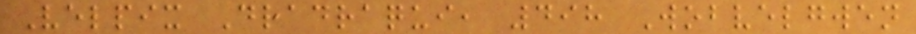Velpix Dradraqui, 498 Wobvelgwen
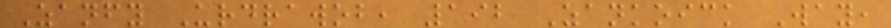Zanfy Urdrawob, 192 Zankoick Way,
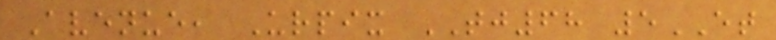Avenue, Urpix TJ68 5ET
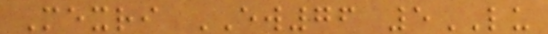Mexri EW76 5LU
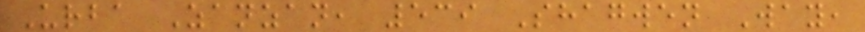Urba Zanzan, 539 Shagwen Way,
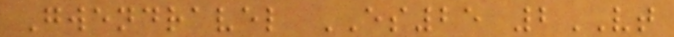Gwendravel ES25 2VT
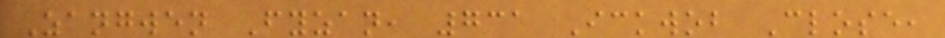Zangwen Fyzan, 731 Ickwob Close,
